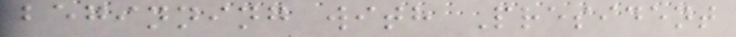beginning with President
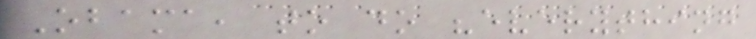Obama, to do "everything
